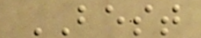BEST
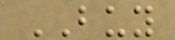BUY
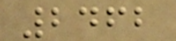2462
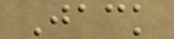Jack
